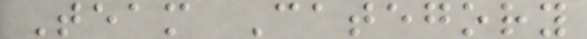Team Category
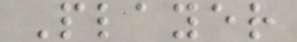Player
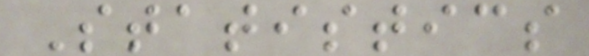Statistics
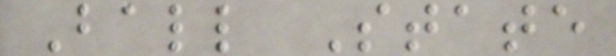Ball State
